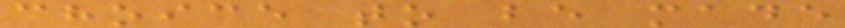choice to be made
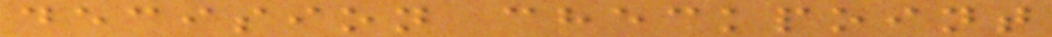decision checkpoint
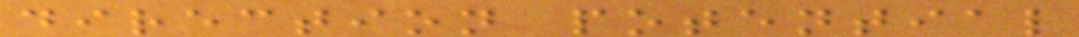direction potential
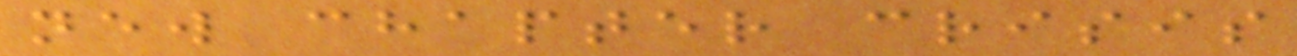new chapter crisis
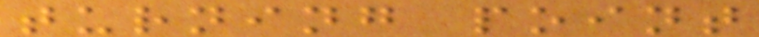turning point
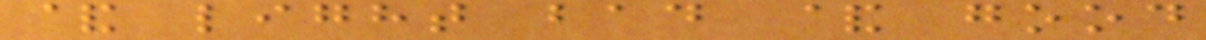& light bad & good
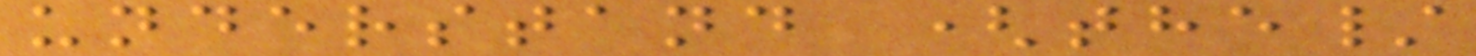understand (the/
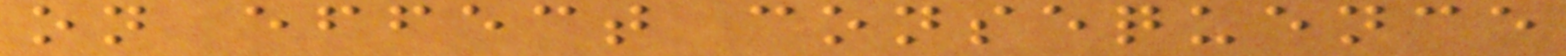on effect consequence
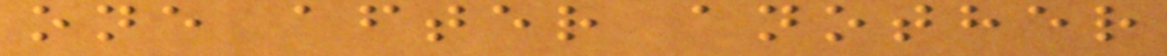one after another
